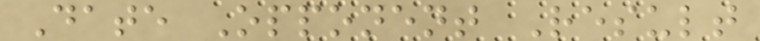Date Opponent Result
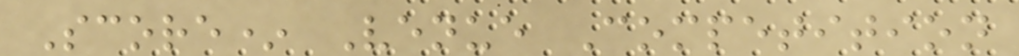Score* Venue Competition
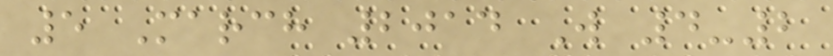5 March 2014 W 4-2
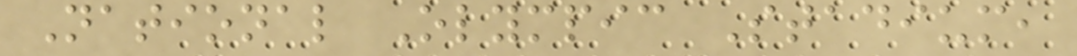National Olympic Stadium,
